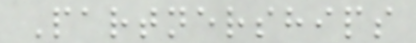Partnerships
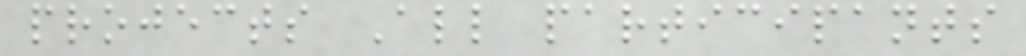projects All participants
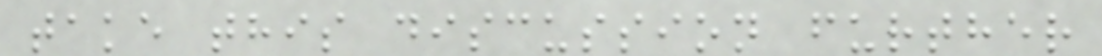take this discussion further
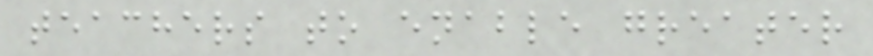teachers to enable greater
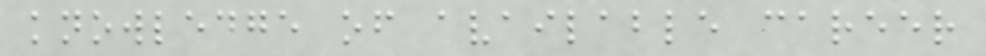knowledge of available career
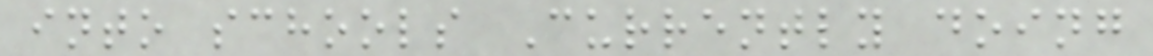into schools Currently doing
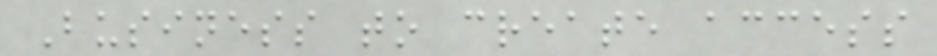Business to create access
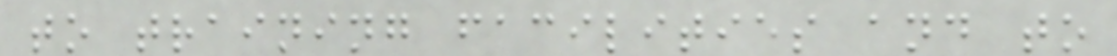to training facilities and to
